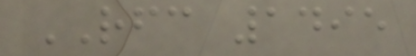RFC 1495
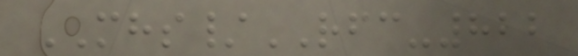MHS/RFC-822
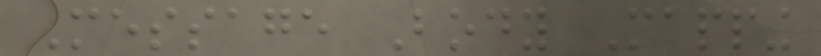Message Body Mapping
